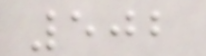502
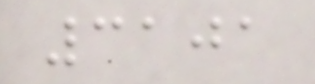3101
